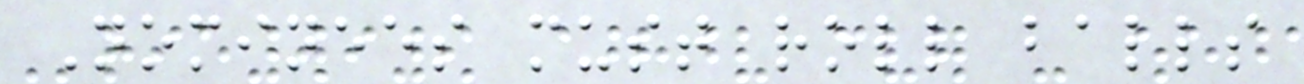Nominees must roll balls
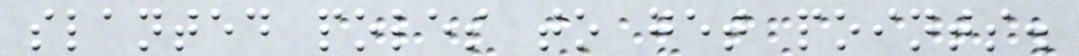slanted poles to get points.
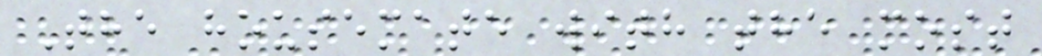The housemate with the most
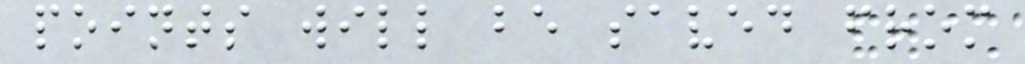points will be saved from
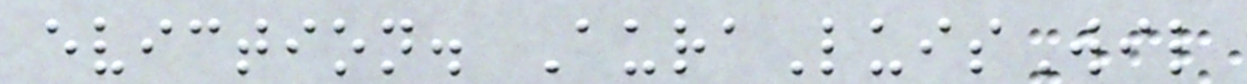eviction. AuraLuisWil
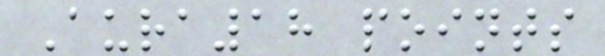Aura18 points
